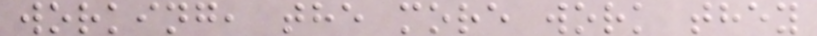working, the more work they
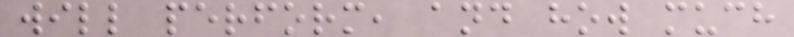will perform, and how much
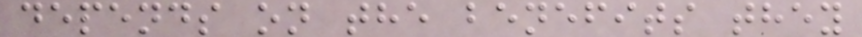depends on the benefits they
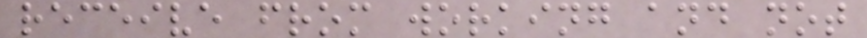receive from working and not
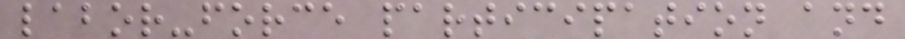labor-force participation and
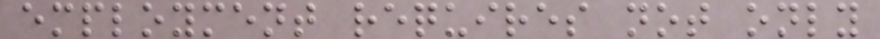employment requires not only
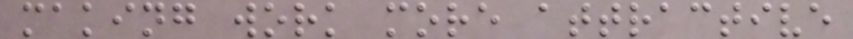making work more attractive
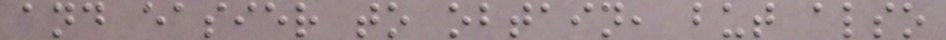and easier to obtain, but also
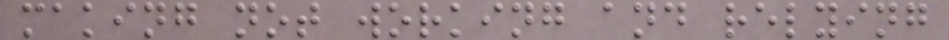making not working and relying
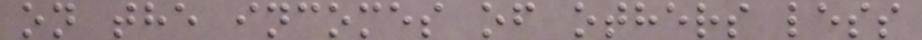on the incomes of others less
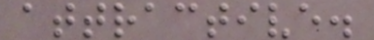attractive.
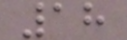18
